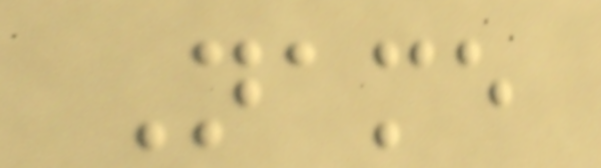Name
